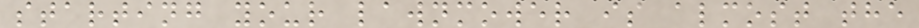starting your lawnmower is almost the
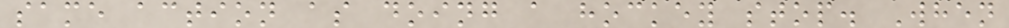same action as doing a hockey stop. When
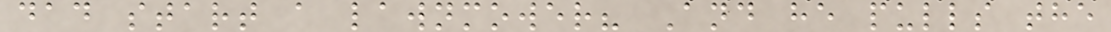dad start a lawnmower? And he pulls the
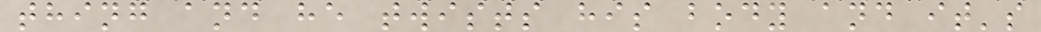thing and he twists his body and it's
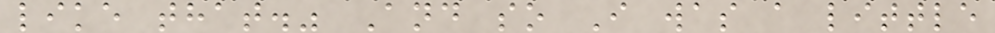like that." And so I was a little
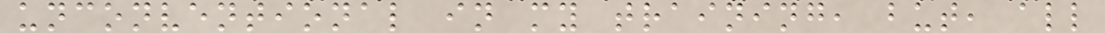unconventional in my training, but, all
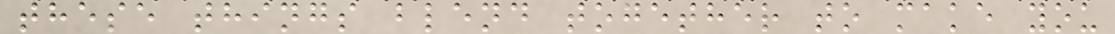these things blend together to make you
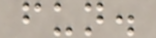fun.
